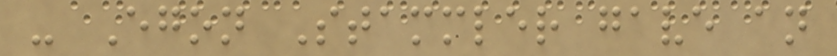- Egon Stammler gave an
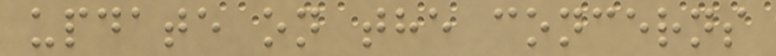update on the concerns
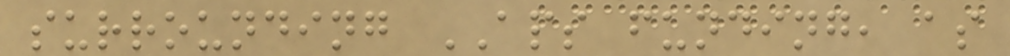surrounding APS funding, as
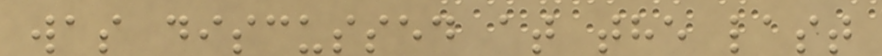was discussed at the last
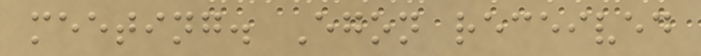meeting. Egon received
